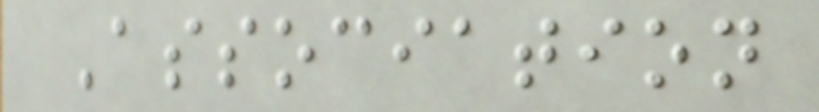Association
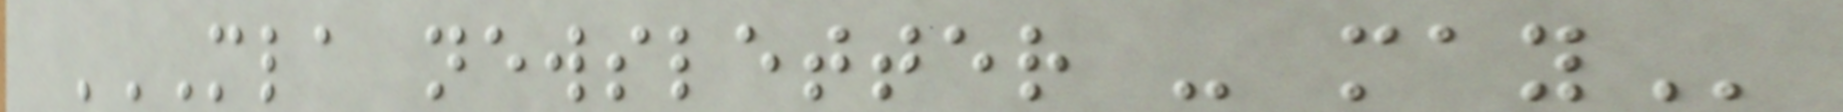MLA NEWSLETTER - MAY
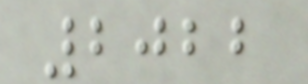2022
